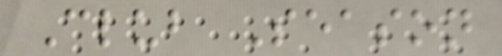Club Season
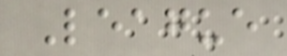League
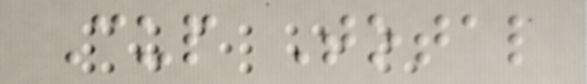Cup Total
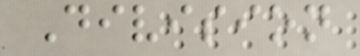Division
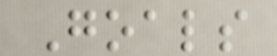Goals
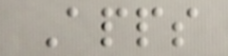Apps
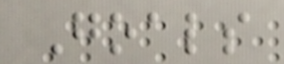Goals
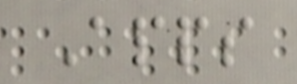Apps
